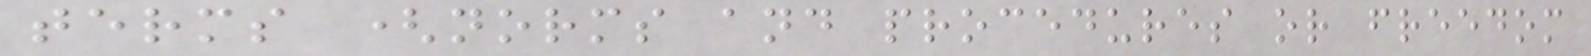terms (norms and procedures or freedom
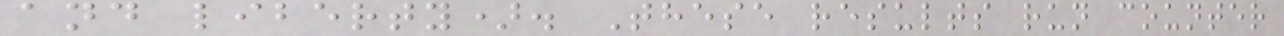and liberty). These results run counter
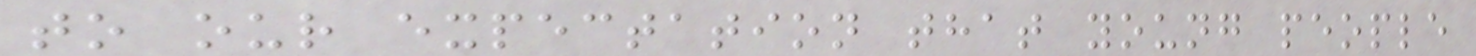to our expectation that young people
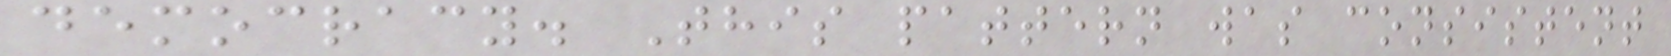democracy. This pattern was consistent
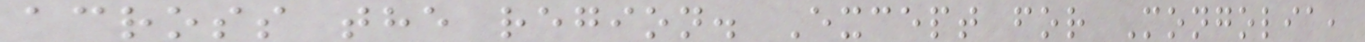across the region. Except for Mongolia,
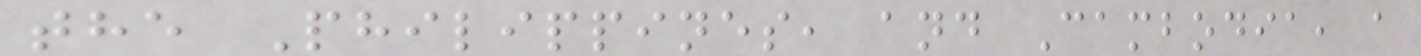the Philippines, and Cambodia, a
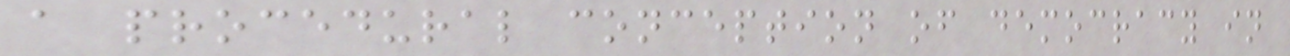a procedural conception of democracy in
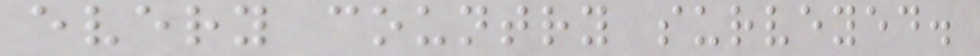every country surveyed.
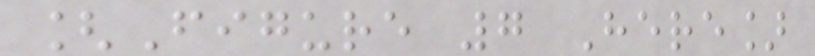[Figure 7 Here]
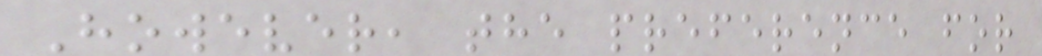However, the preference for
